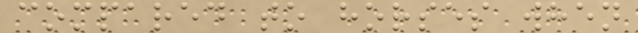compared to horses when
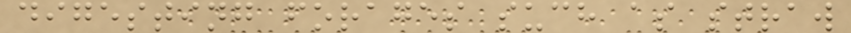digesting forages such as straw
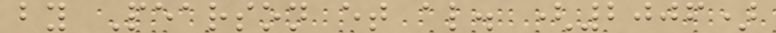by Pearson et al. (2006)
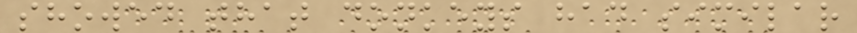showed that donkeys had similar
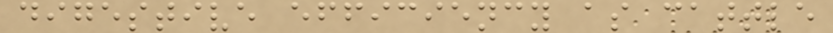digestive efficiency as cattle
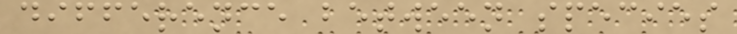difference between species
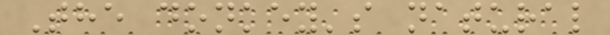The donkey's natural
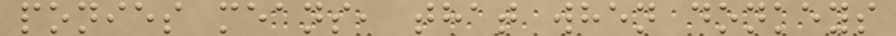ponies means, that when donkeys
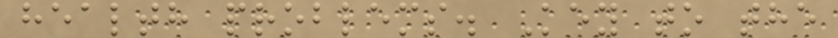health problems. Key to the
